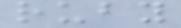ruby
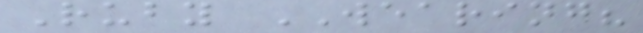Ruby WEARING?
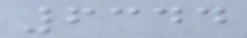6344
